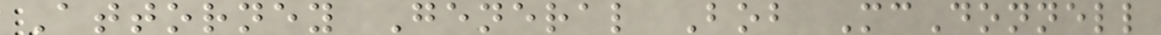Attorney General Bob McDonnell
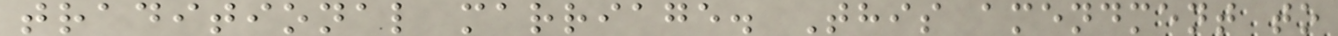traditional marriage. This amendment to
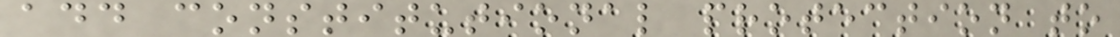add constitutional protection to
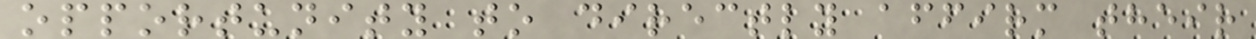opportunity to directly affirm their
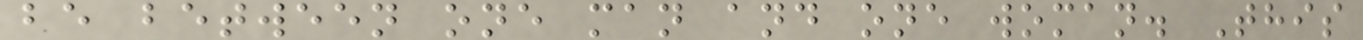be between one man and one woman. This
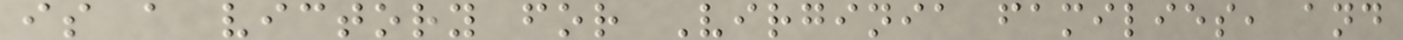is a victory for Virginia families, and
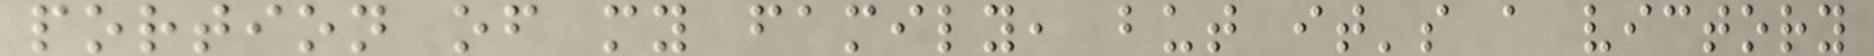portion of my family, but it's a victory
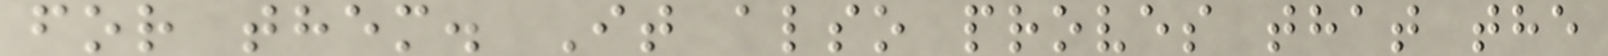for them. It also proves that the
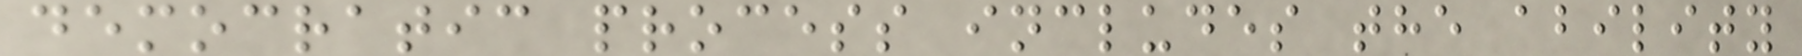democratic process includes the ability
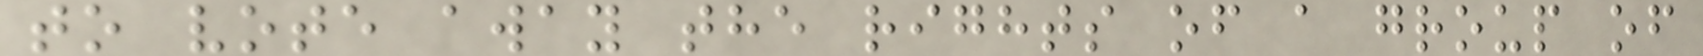to vote away the rights of a group of
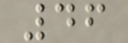46
